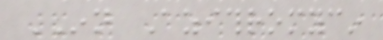INN Azithromycin
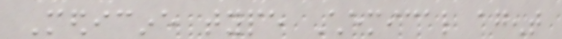Medicine type Chemical agent
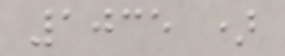1035 )
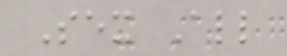Sex All
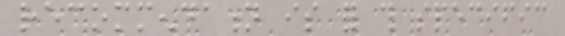recommendation is for this specific
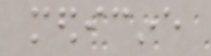medicine
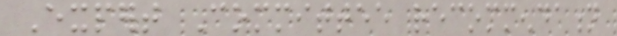Expert Committee recommendation
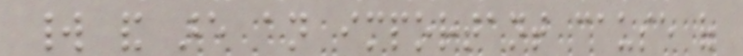world and are an important cause of
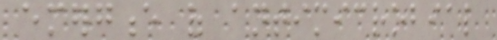emergence of antimicrobial
